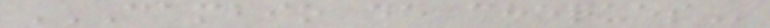CAMBIO DE CHEQUES
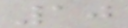10
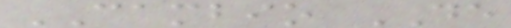CAMBIO DE
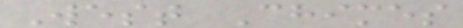West Chimes
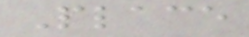Place
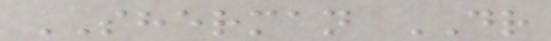SHERMAN DR
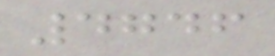4746
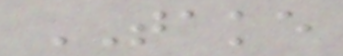TAKE
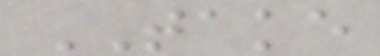TAKE
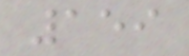159
